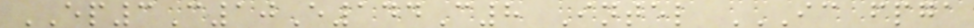EP3C10E144C8 Intel IC FPGA
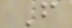F
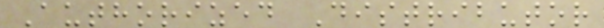Authorized Distributor
